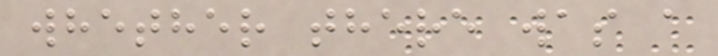whether there was a
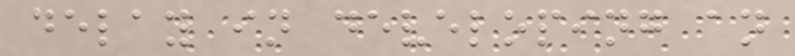delay in developing an
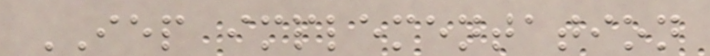IEP implementation
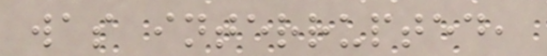was interrupted,
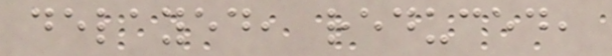delayed, reduced,
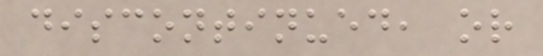discontinued, or
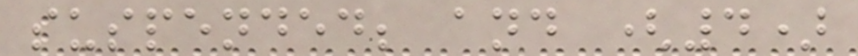suspended; and (4)
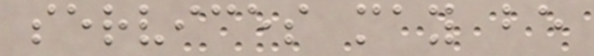services may be
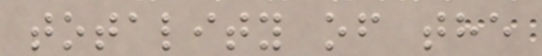totality of the
